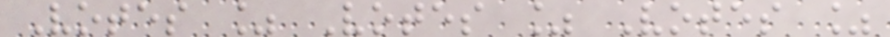Votes % Votes % Votes %
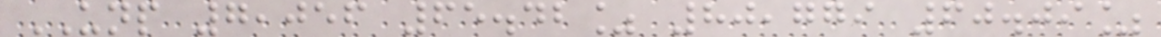UNP 7,056 65.42% 80,779 60.09%
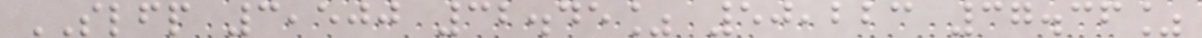SLFP 3,500 32.45% 50,223 37.36%
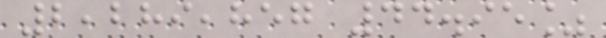2,289,857 44.95%
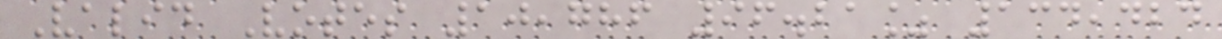Valid Votes 10,786 96.21% 134,424
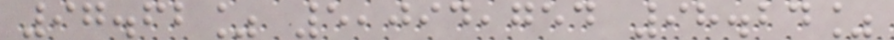97.62% 5,094,754 98.24%
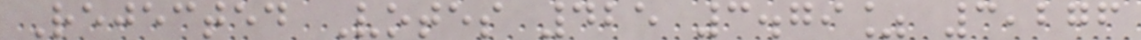Rejected Votes 425 3.79% 3,276
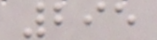295
